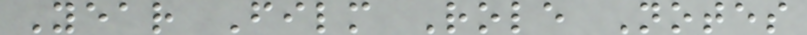Year Film Role Notes
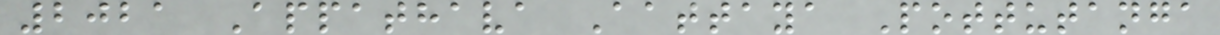2021 Appathava Aattaya Pottutanga
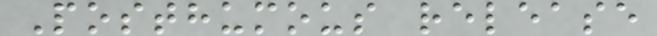Posthumous release
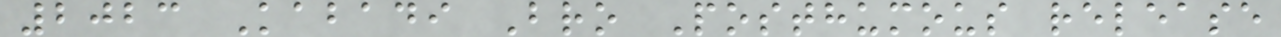2023 Kabadi Bro Posthumous release
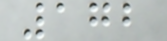172
